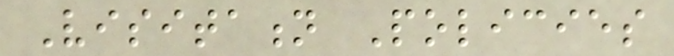Visitation Policies
